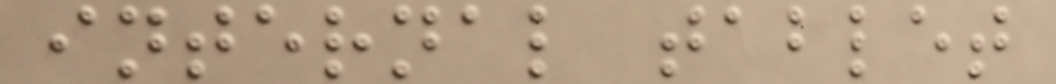internal tablet
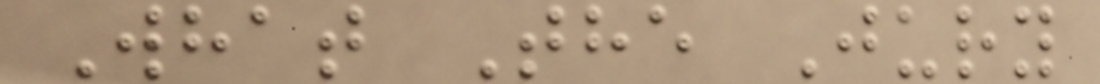What The Jury
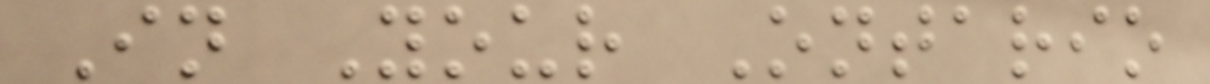In Your Ontario
